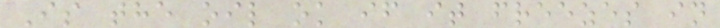Is the oil ok if it freezes in
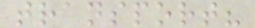transport?
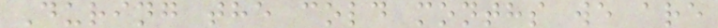During the cold months we are
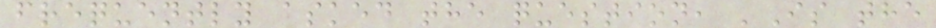frequently asked the question, 'Is the
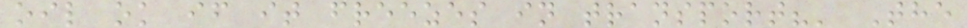oil ok if it freezes in transport?' The
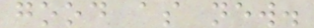good as new.
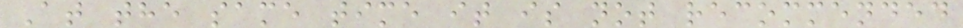At the same time it is not recommended
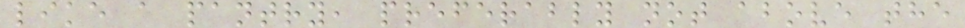like a pantry, preferably not above the
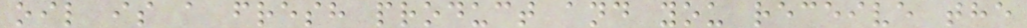oil is a fresh product and you receive the
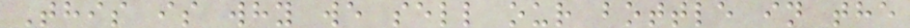This is why we sell our bottle in the
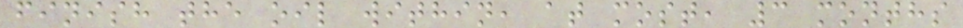finish the oil within, at most, 3 months
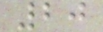20
